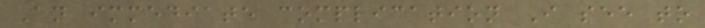An immediate complication I see to
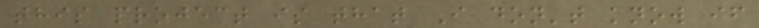this project is that I don't know if
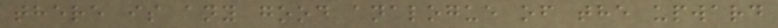there is any good analogue of the upward
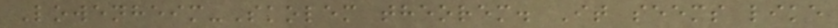Lowenheim-Skolem theorem. It seems like
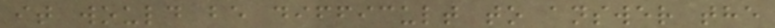it would be difficult to answer the
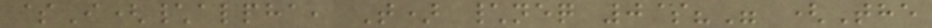$I(\alpha, T) \neq 0$?" (The
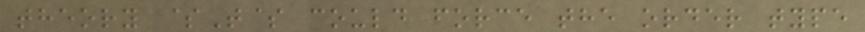theory $T$ could force the order type
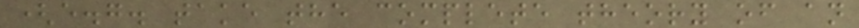(e.g. take the complete theory of an
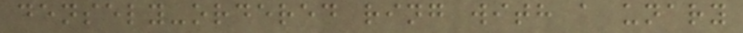densely-ordered ring with a unary
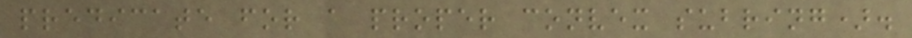predicate for a proper convex subring).
